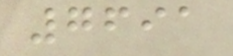7691
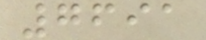7691
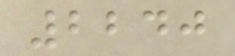2240
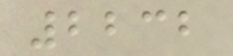2232
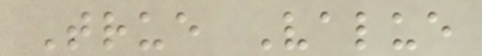True Value
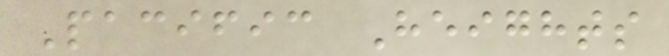Pacific Heights
